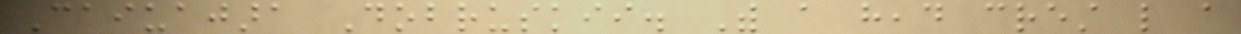Caiuajara Dobruskii. With a head crest like a
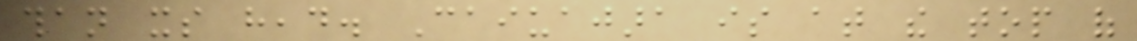than its head. Caiuajara is at the top of
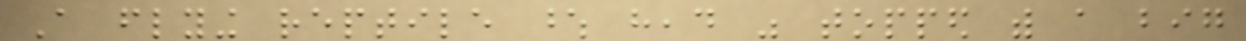A flying reptile whose head was topped with a big
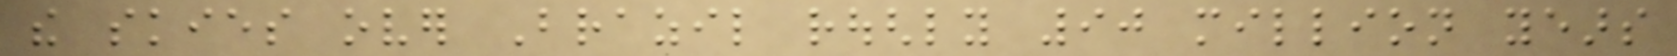the skies over Brazil roughly 90 million years
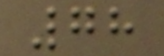78
